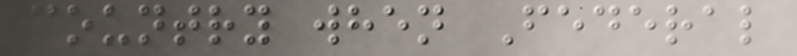country when Federal
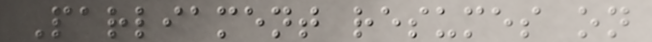Parliament resumes on
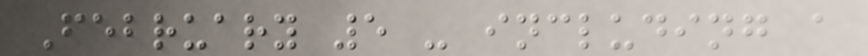February 5 - including a
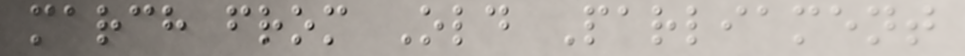march from Old Parliament
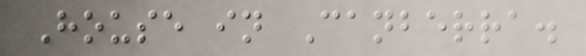House in Canberra.
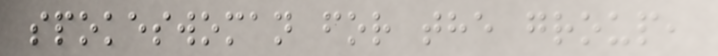spokeswoman for the group,
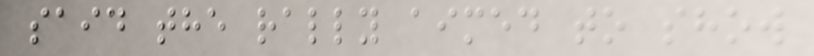said the rally aimed to show
